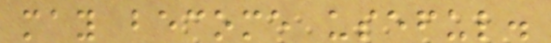may become useful.
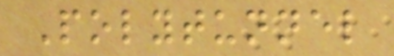Polytunnel
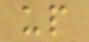up
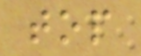top
